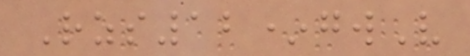Rzs12*gwV
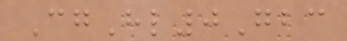CgHl0Gbc
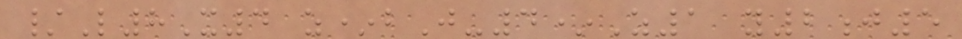/L8X4 z*bJ-4*Z1 y2j5
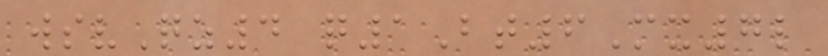wsvQz4 q1Bt6Mx7l
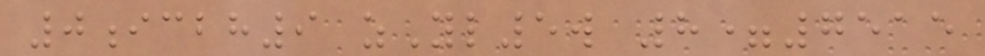0icbh9 zYl5w 8=7515
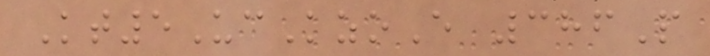Kt5UcKzoE 386P
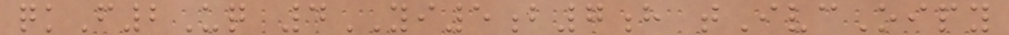qkF2Uq 4YI5b7h tIvcOipy
